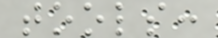tools:
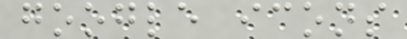google icons
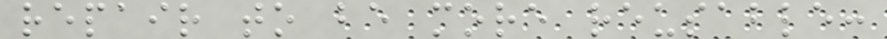repair to be more reusable:
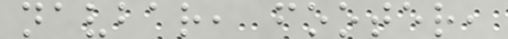navbar, footer,
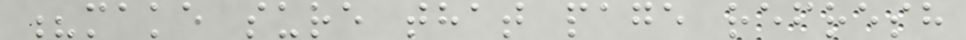?make sure that page refresh
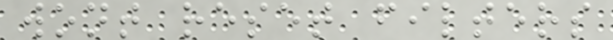wont reset filters
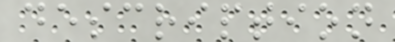description
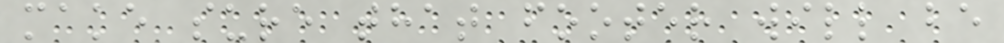make sure that footer will be
